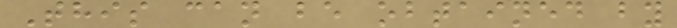This can be obtained by
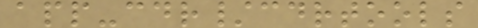app-cdr/cdrtools
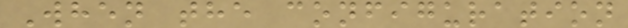When the configuration
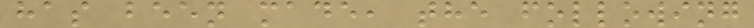has been made, the following
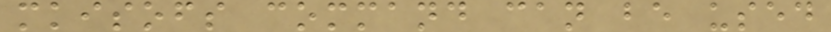mkisofs command can be used
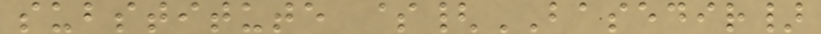substitute ${BASEDIR}
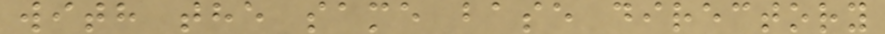with the same base directory
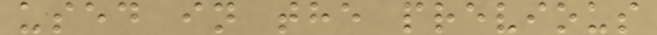used in the previous
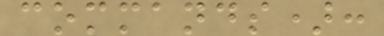commands):
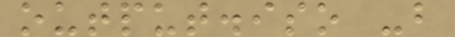output.iso -b
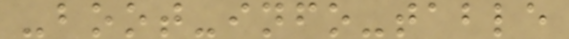-boot-info-table
